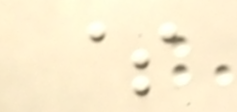$
